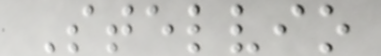Stelvio
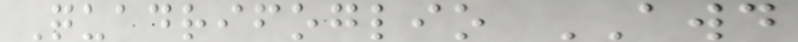Quadrifoglio AWD
